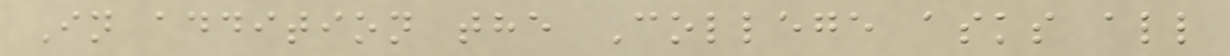In addition the College asks all
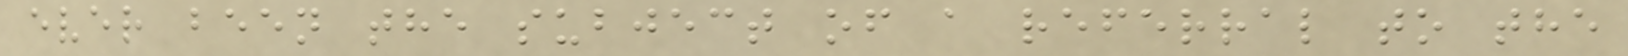ever been the subject of a referral to the
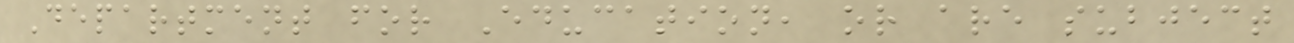Department for Education, or are subject
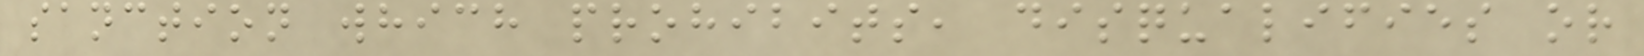sanction which prohibits, disqualifies or
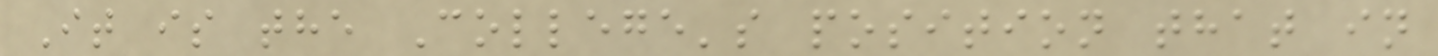It is the College's position that in
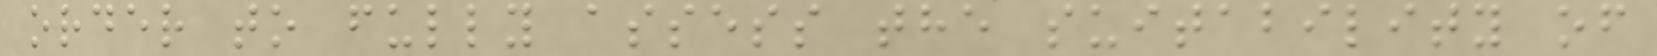order to fully assess the suitability of
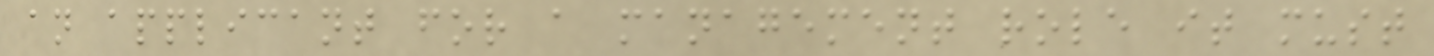an applicant for a management role it must
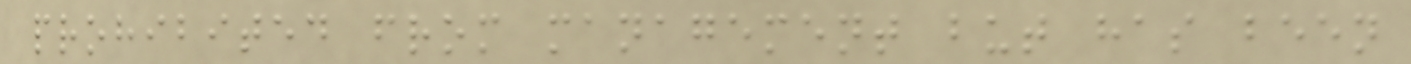prohibited from management but has been
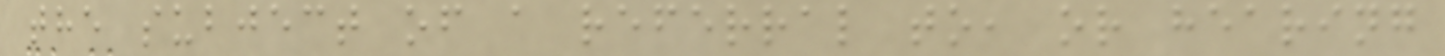the subject of a referral to, or hearing
